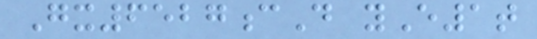Gx6527cD yE1t
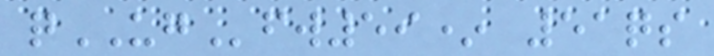qUGfw59* 51qs
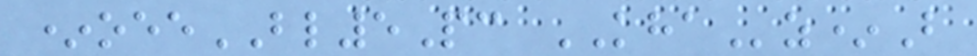*oeeBL5Pc KHAz*B
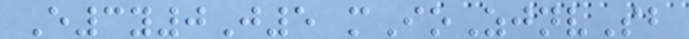E3y0J5 mIoZjnvSb
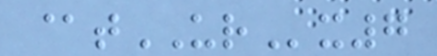@tURx7
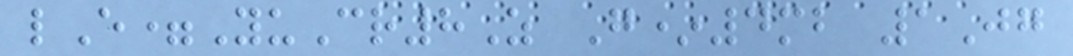lE=YuCr8Z G*4mb 1Jg
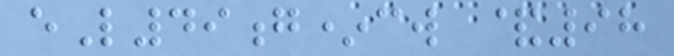eL49g*cw &98
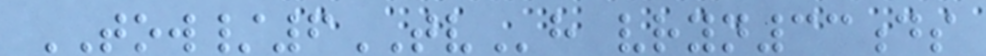TOW/6TVh vryn33ds
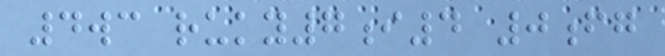4wc ruky7i4 0fg
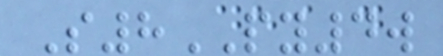S8PY4w
